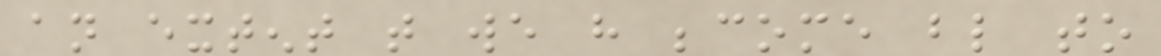an extent that we have become blind to
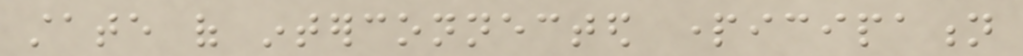state of interconnected participation
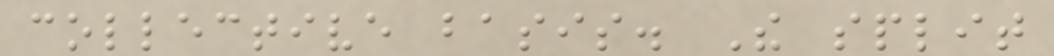collective basis. The split
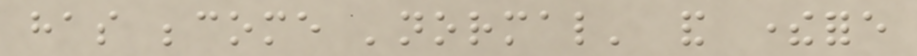has become 'normal' and therefore
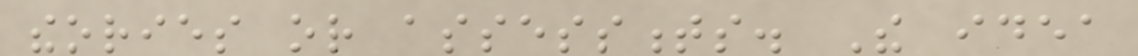theories or assessments. The idea
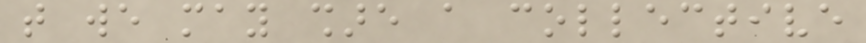that we may share a collective
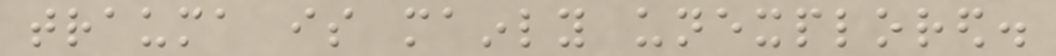trauma is mainly unexplored.
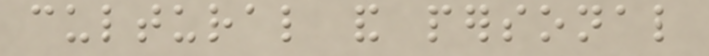cultural and personal
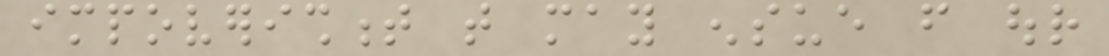impoverishment that may ensue from our
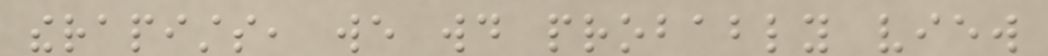therapists, we would probably view
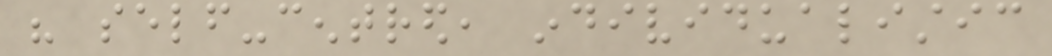his self-centred, individualistic
